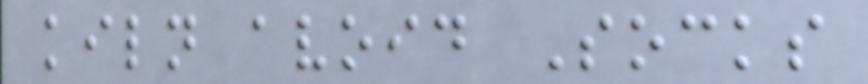kiln avoid Socks
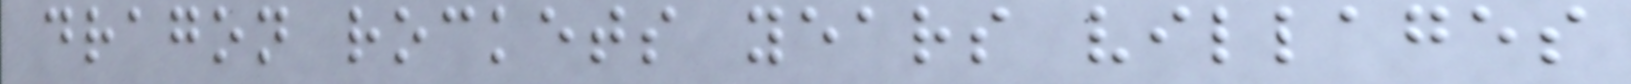dragon rockets years villages
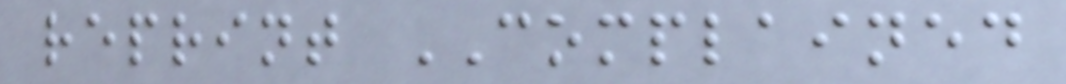reprint COMPLAINED
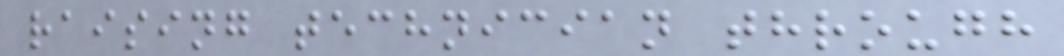raising technician through
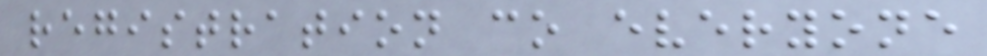registration co everyone
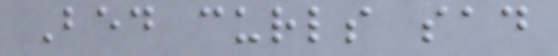Bed curls sad
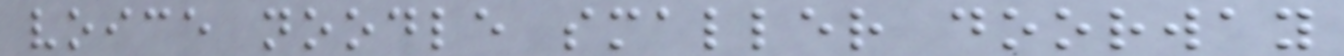voice noodle smaller doorway
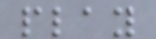play
